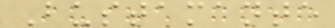Bustamante
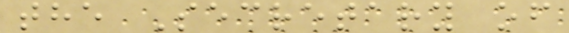the Secretary of
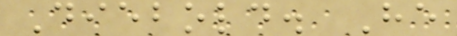Diebold. He
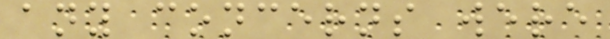any concerns were
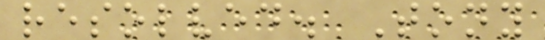resolved. Tony
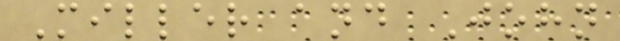Miller and John
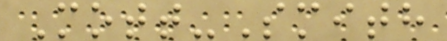Mott-Smith
